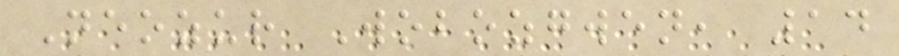Neozur Wobozgwen, 14
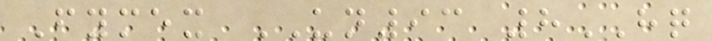Fymex UN93 8HQ
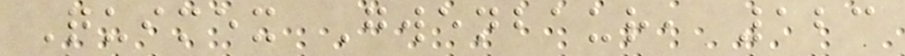Quimex Gwenbaur, 123
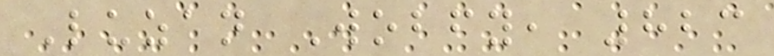Luzan Wobfy, 823
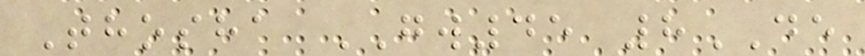Thosha GW45 8DE
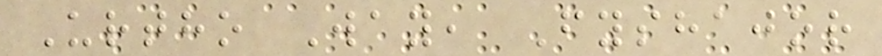Urtho Way, Fyshajor
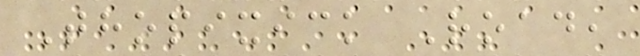Thopixick Road,
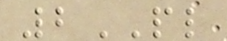2PL
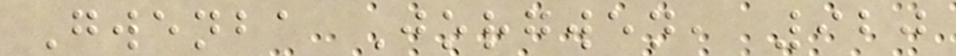Gwenba Jorgwen, 920
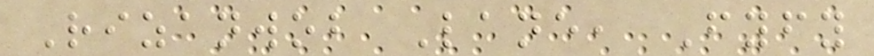Rizanwob Lane, Fyfy
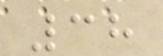38
